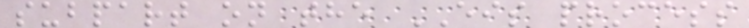subpart on the EIS process
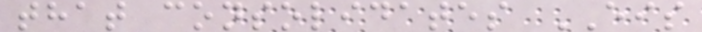that consolidates EIS
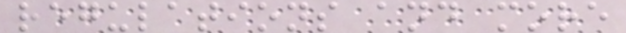regulations and more
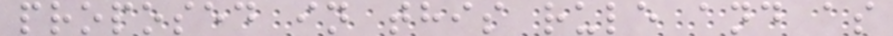proposed in this rule and as
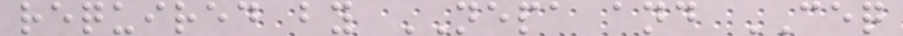required by NEPA and CEQ
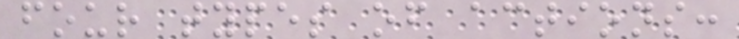four types of actions:
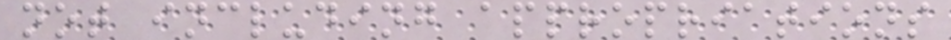not including appropriations
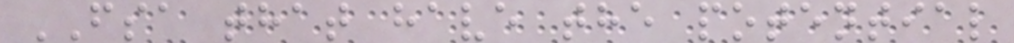FSA that have the potential
